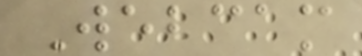Webcam
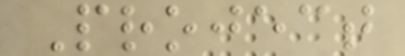Project
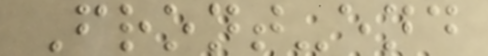Front-end
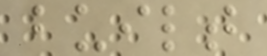built
